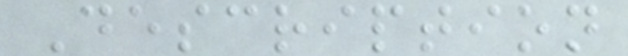Description
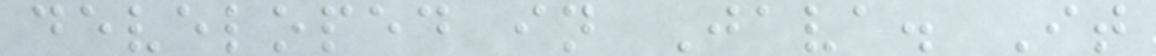developed in Java. It
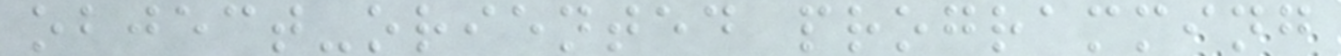object-oriented programming
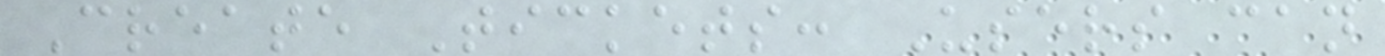Create Tickets: Users can
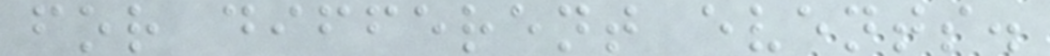for different events.
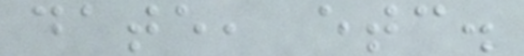date, etc.
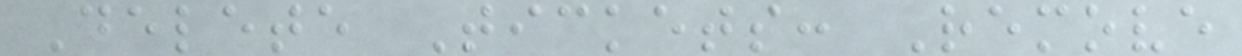Delete Tickets: Remove
